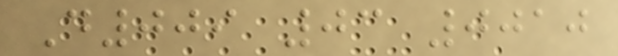D009 03 0010
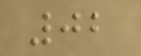02
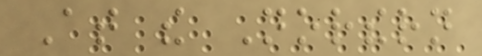At the Northern
